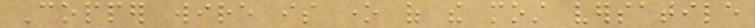Copper wire is one of the most versatile
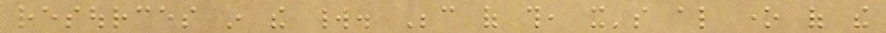resources in the world. Because of this, it's also one of the
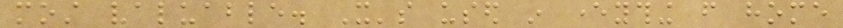most valuable. It's used in everything from home
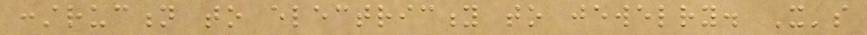construction to electricity to jewelry. It's
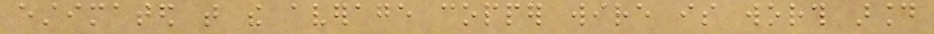estimated that the average copper wire is worth around
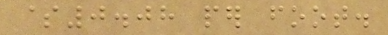$0.08 per foot.
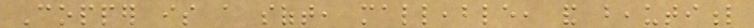Copper is a soft, malleable, and beautiful
